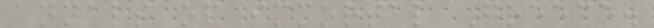annals of immortal Greece.
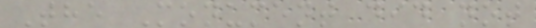The Monument did not
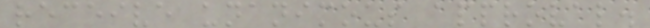receive unanimous approval.
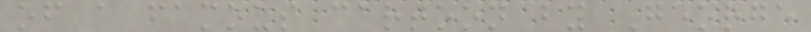of a famous cartoon by George
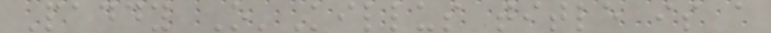Paddy O'Killus title is a
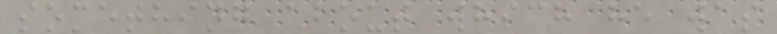something about which he was
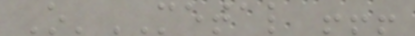O'METAL !!!
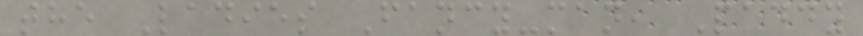the Ladies Fancy-man, Paddy
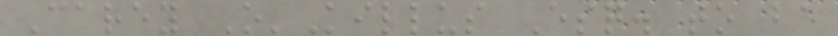Carey O'Killus Esq. to be
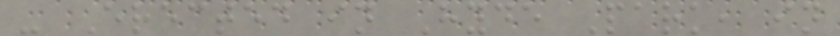- Erected in Hyde Park, in
